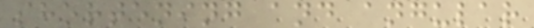shortening and angular
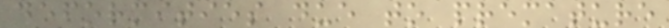deformities due to premature
